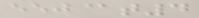eej@t4
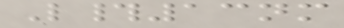L#13nm
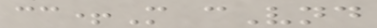cc+M cVnd
